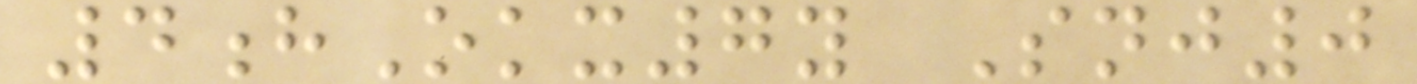4hOkx7y Snj0
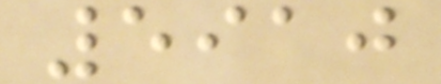5910
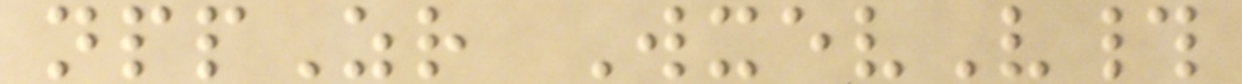nppZr WxevV#
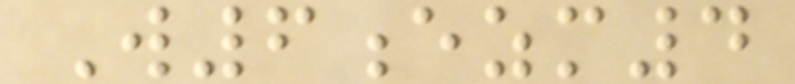W6ezm4
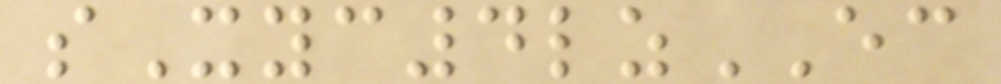sXyc4lzEC
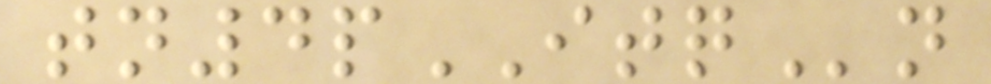tn4pITQn
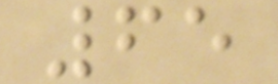65
